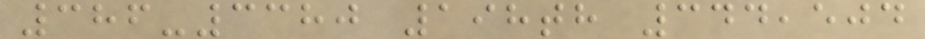386-3380 198th 344,504
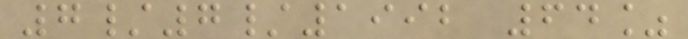7/7/1992 64%
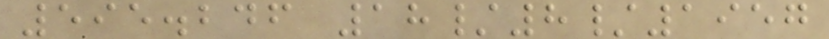595.246 18/8/1957
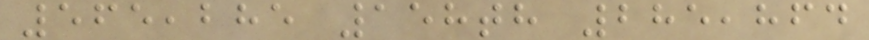565,285 158th 285,864
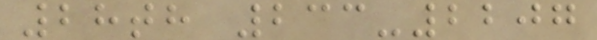28th 233-2207
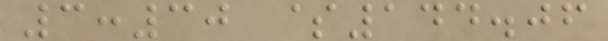3:30 $144.06
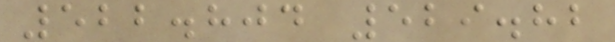522.804 529.82
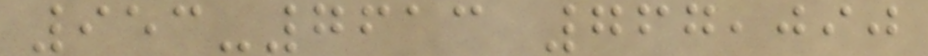953-7613 767,090
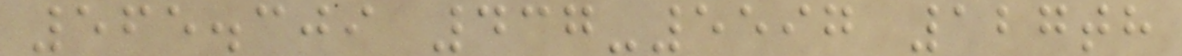565.309 437-5597 127th
